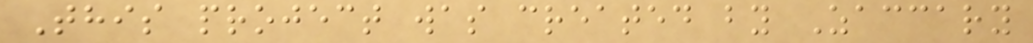This project was created by Zaccary
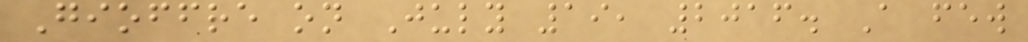Gioffre on July 19, 2016. A few
